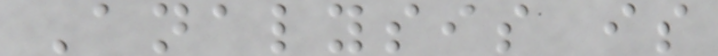Analysis is
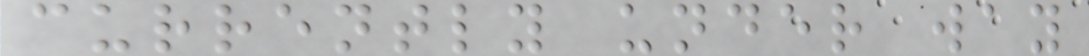currently under way
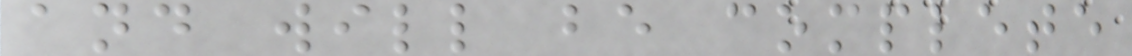and will be complete
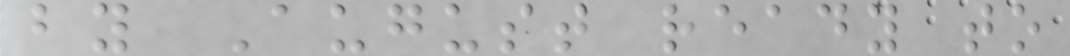by August ready to
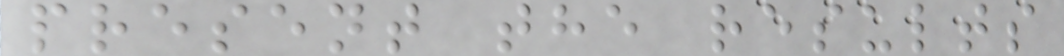present the results
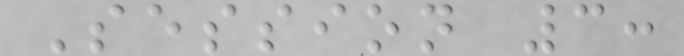Session 3:
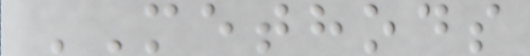METHODS
